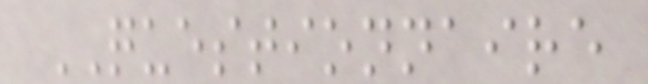QUESTIONNAIRE
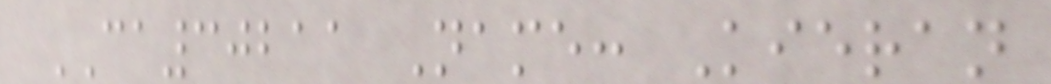CA30211 Name: Kieran
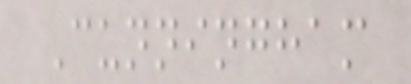Cunningham
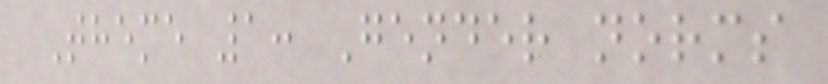Theme 1: Gender norms
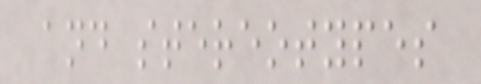and stereotypes
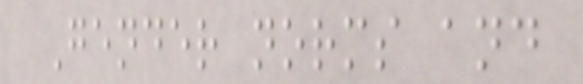Gender norms and
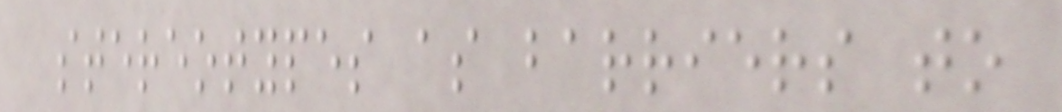stereotypes as barriers to
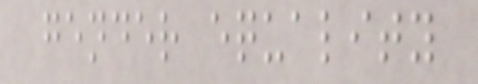gender equality
